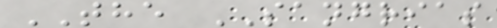THE SANGRIAS
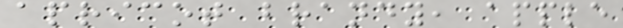apricot brandy, apple
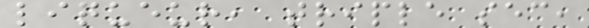liqueur, triple sec,
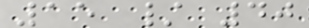15 / 40
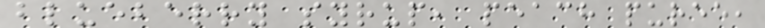blueberry syrup, peach puree,
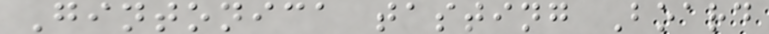Gintonica tasting Board
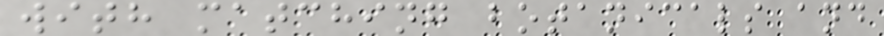with matching botanicals and
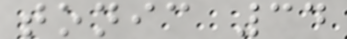tonic 34
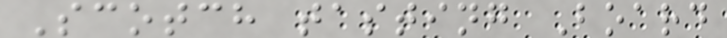Scotch tasting Board
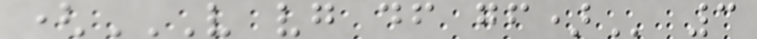(V VG DF GF) 3
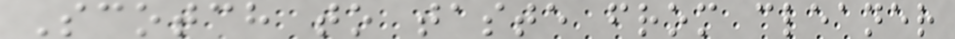Scotch to taste from cleaner
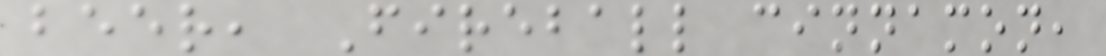beer, Fireball cinnamon,
